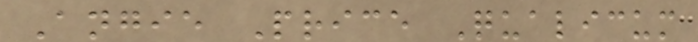Angie Price Qualicum
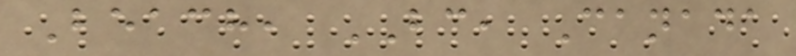Beach, BC, Canada
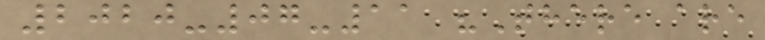2020-07-11 "There are
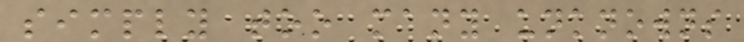simply too many unknowns
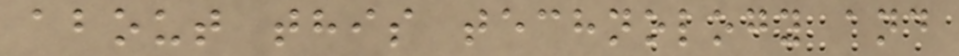about this technology and
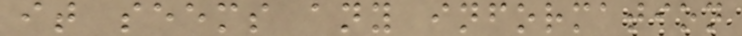it seems any information
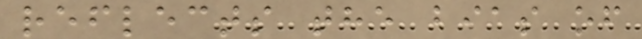reflects the bias of
